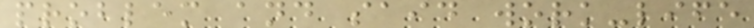problem and said work-life
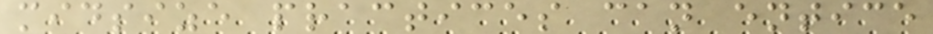midsize practices can entice
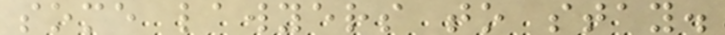some lawyers to stay.
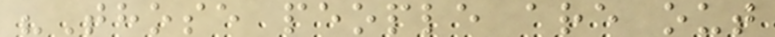"Those people are out
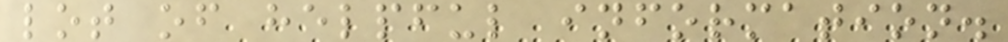lot of helpful information.
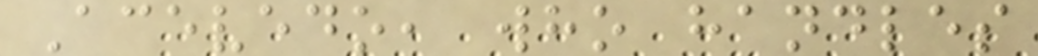Acevedo, who handles
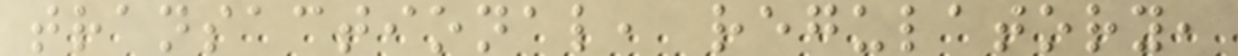transactional, regulatory,
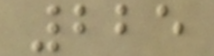225
